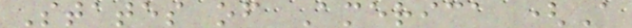States of America (A
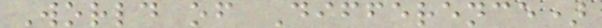World of Difference)
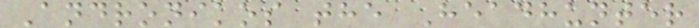Andronikos the Headhunter
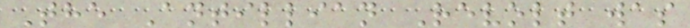The Antillian Revolt was
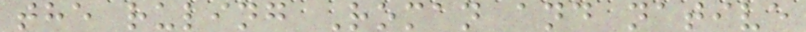the ruling Roman and native
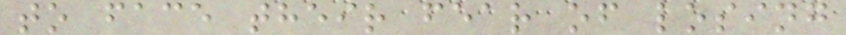to face their fear of losing
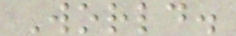World.
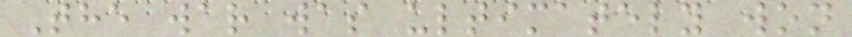The war was ultimately won
